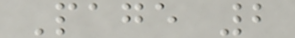Page 2
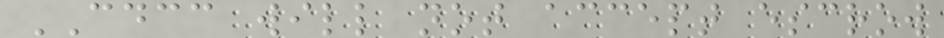CDCC will not accept escrow
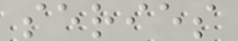series
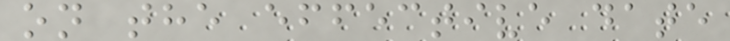on the effective date
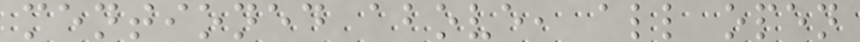mentioned above, all open
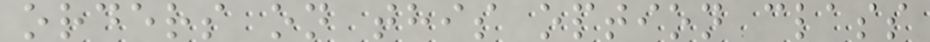orders on this option class
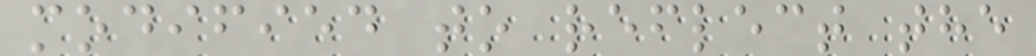modified to reflect the
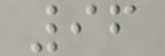96
